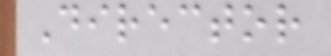Director
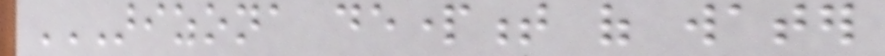ARIZONA DEPARTMENT OF WATER
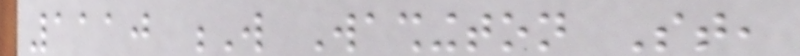1110 W Washington St,
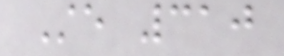Ste 310
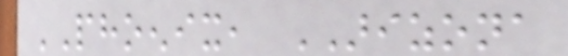PHOENIX, ARIZONA
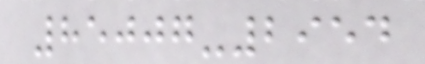85007-2954
